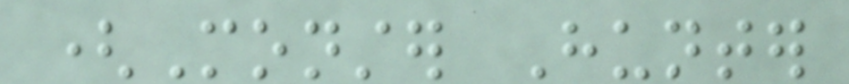(Monster Hunter
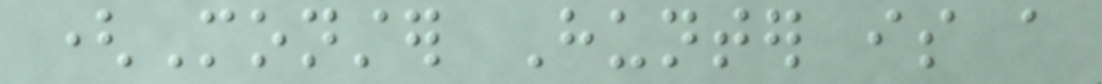(Monster Hunter is a
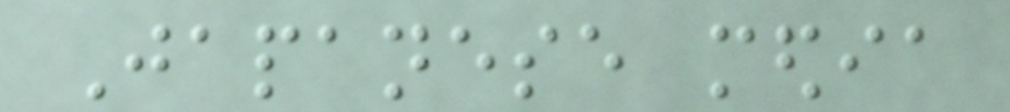Japanese media
